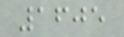1605
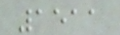1511
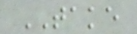TAKE
